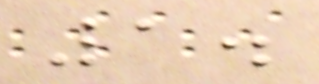1.
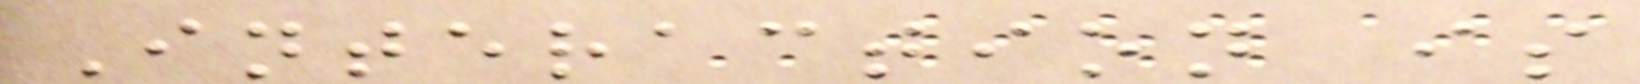Interaction is
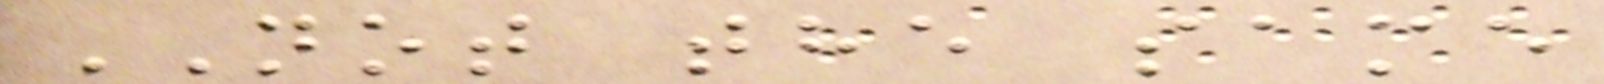NOT the same
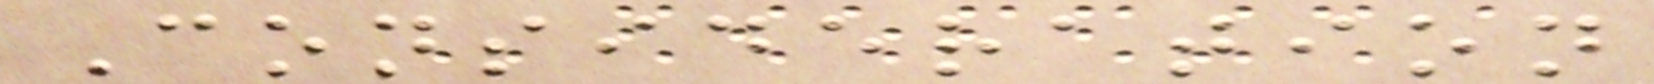Consideration
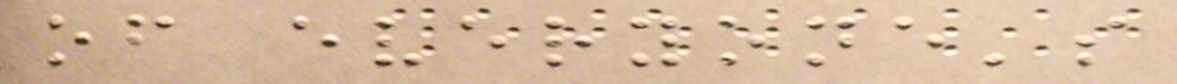of everyone's
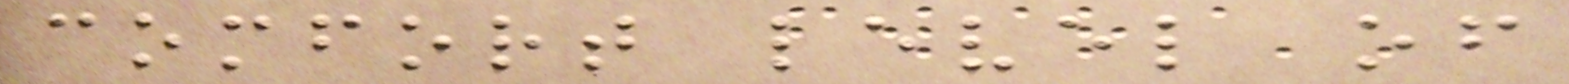comfort level of
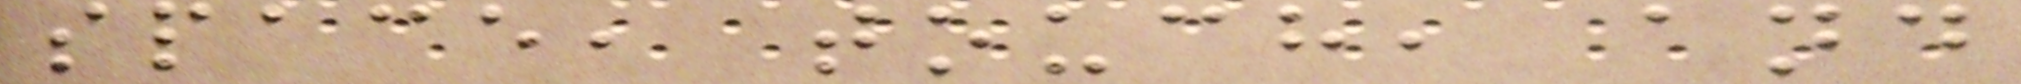space, touch, and
